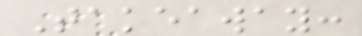Takeaway:
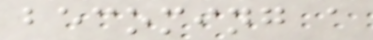becoming a
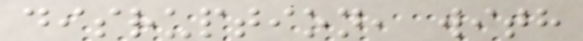disruption, with
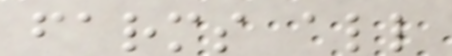farms all
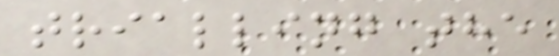trialling the
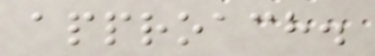approach.
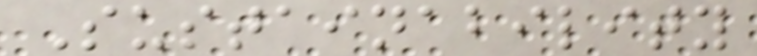Sustainability
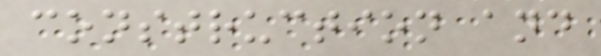construction and
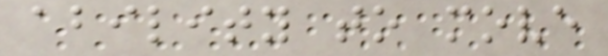ability to move
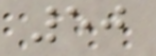50
